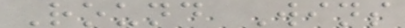Round Wins
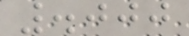.000
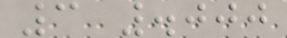3 .000
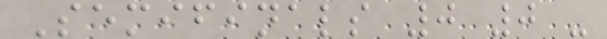Semifinals 0 0 -
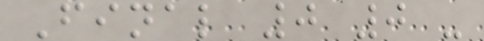Final 0 0 -
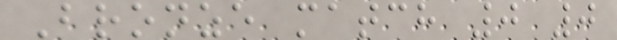Bronze match 0 0
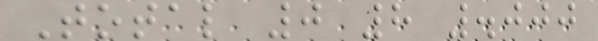Total 0 8 .000
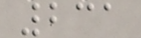231
